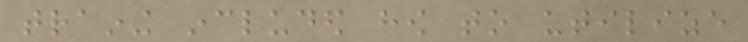training included how to utilize
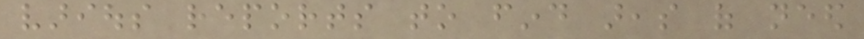various reports to find areas of need
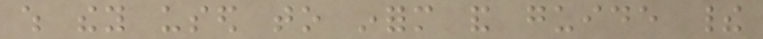which they used to inform and guide their
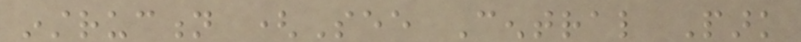instruction (See Central Park
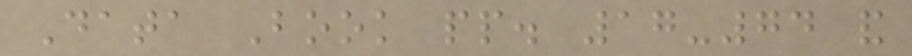Data Book pp. 17-74 and
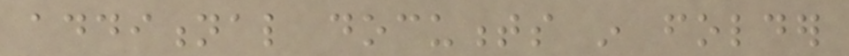additional documents in folder
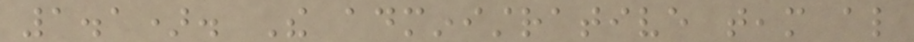1.1). The administrative team also
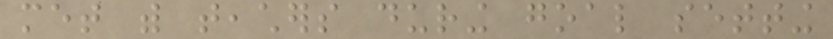met with teachers during goal setting
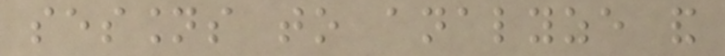sessions to analyze and
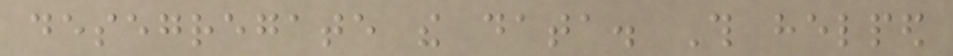desegregate the data. This helped
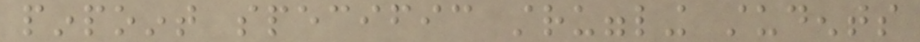pinpoint specific struggling students
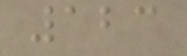123
